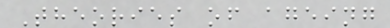Theories of ageing
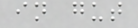in gut
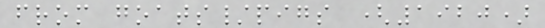from goats/pigs (1920)
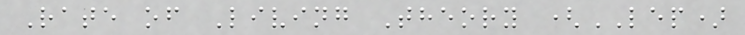Rate of Living Theory (LEP)
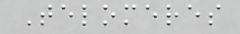Telomeres
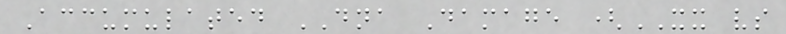Accumulated DNA Damage (XX vs
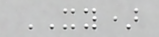XY)
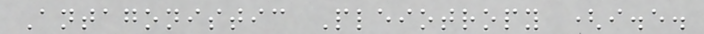Antagonistic Pleiotropy (i.e.
